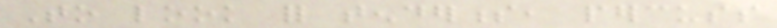To look for tenderness, percuss
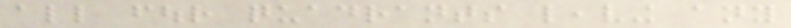all four quadrants leaving any
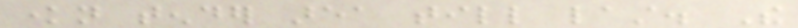known tender area till last. The
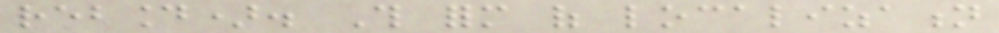rebound). This form of localization
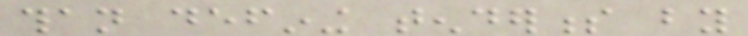than defining tenderness by
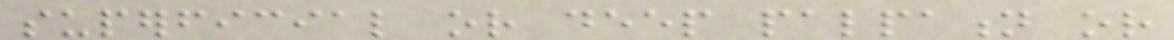superficial or deep palpation or
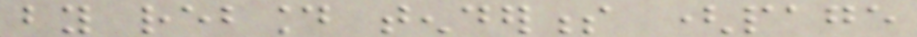by rebound tenderness (page
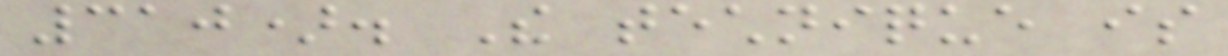310). The technique is
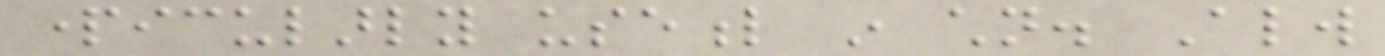particularly useful in children. Always
